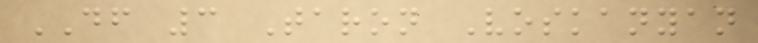DF 3 Taron Voskanyan
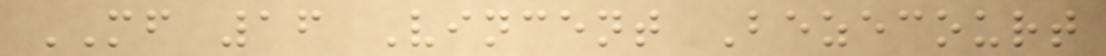MF 16 Vincent Bezecourt
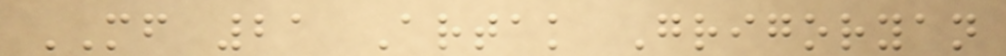MF 21 Artak Grigoryan
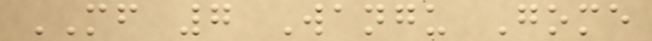MF 7 Wangu Gome
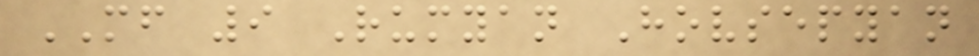MF 9 Rumyan Hovsepyan
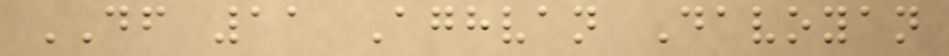DF 11 Aghvan Davoyan
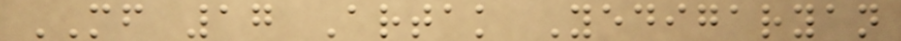MF 17 Artak Yedigaryan
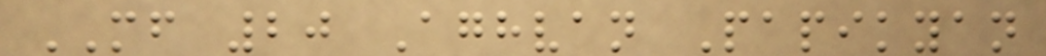MF 20 Aghvan Papikyan
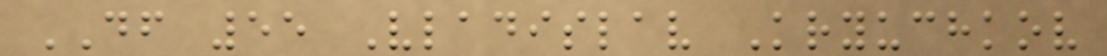DF 55 Vladislav Kryuchkov
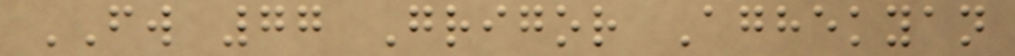FW 77 Grigor Aghekyan
